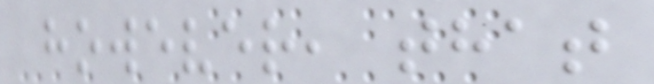however, that
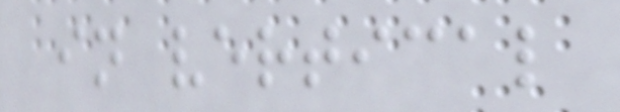in vertical
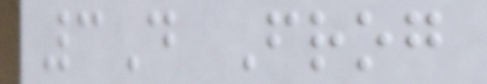3D Frog
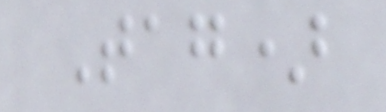Tag)
